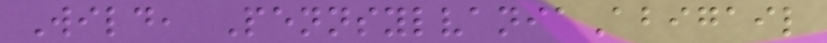Wild, PennsylvaniaAbigail
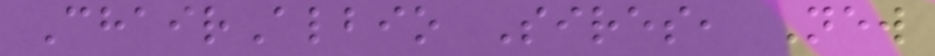ChairAlbio Sires, New
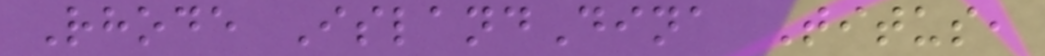Rhode IslandDina Titus,
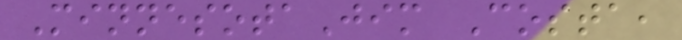MinnesotaJim Costa,
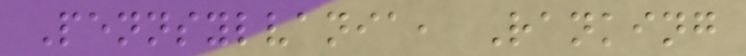Pennsylvania, Ranking
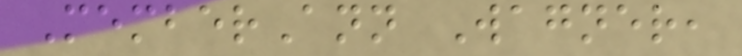MemberAnn Wagner,
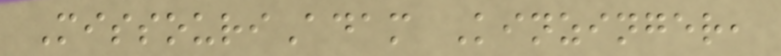MissouriAdam Kinzinger,
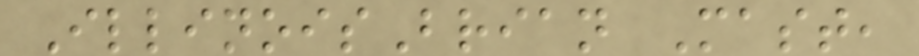IllinoisBrian Mast,
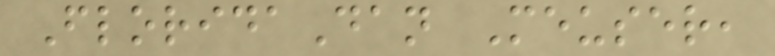FloridaDan Meuser,
